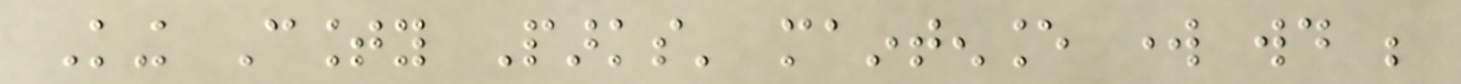King County Parks' maintenance work would be
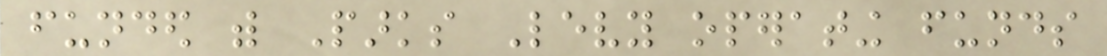funded with Parks Levy operating funds
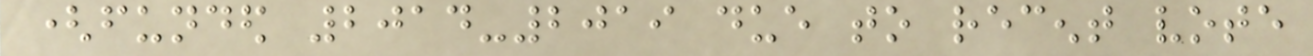(funded 2014-2019 due to recent vote
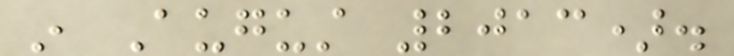in August 2013).
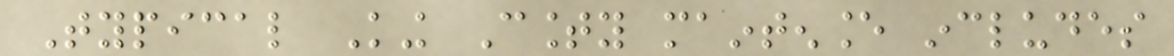Typical King County maintenance includes
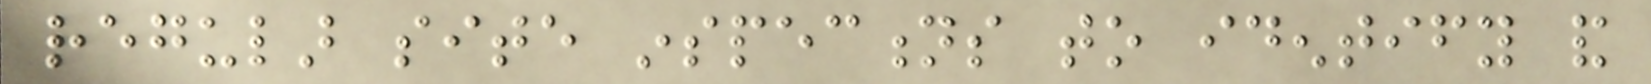regular site inspections to identify and
